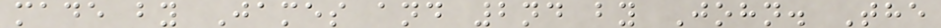made by James and 2nd by John. The
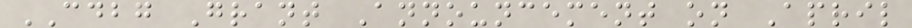CDBG Grant Announcement on April
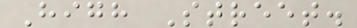High Street.
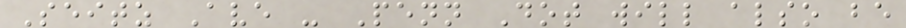Seitz Ave - Penn Dot will also be
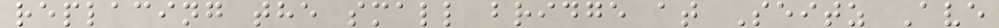replacing the small bridge at Seitz Ave
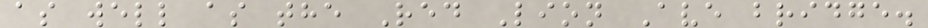as well as the Red Lion Ave bridge.
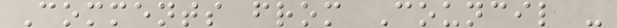Comments from Council -
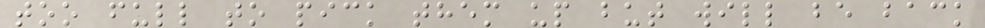too full to pick them up but will be back
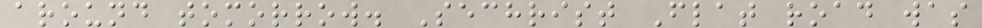around tomorrow. Sechrist Flat road was
